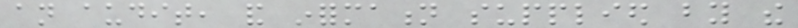an audit, and information supplied by the
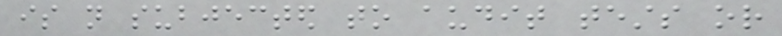is not subjected to audit tests or
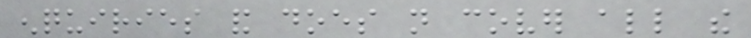enquiries and does not cover all the
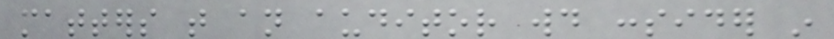matters that an auditor would consider in
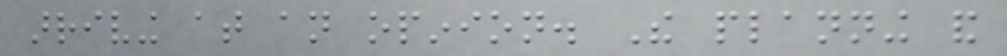arriving at an opinion. The planning and
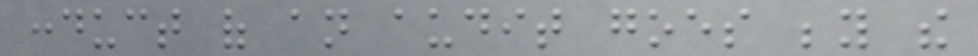conduct of an audit goes beyond the
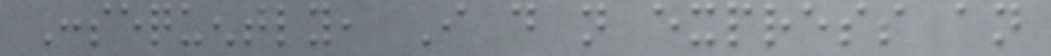Consequently, I do not express an
